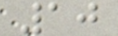10
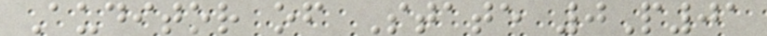Auditor of State 0P01
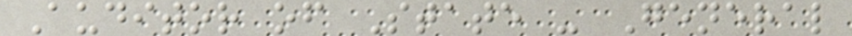Auditor of State - General
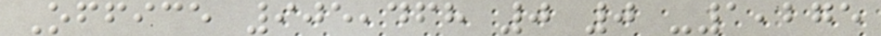Office 905,468 0 0 -1,275
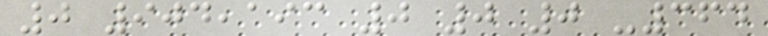0 904,193 0 0 0 -364
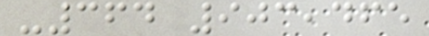-364 903,465
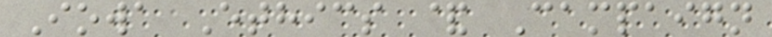Iowa Ethics & Campaign
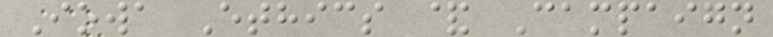Iowa Ethics & Campaign
